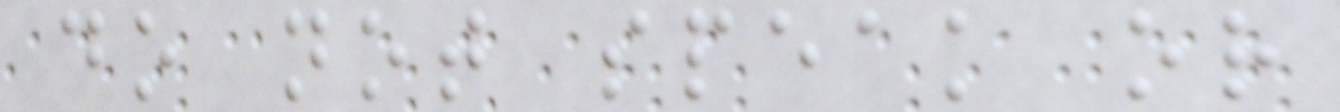do not speak or
